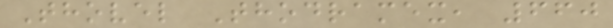Thovel Thodramex, 660
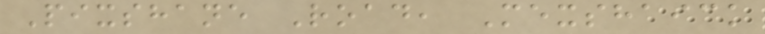Pixshane Road, Mexshaick
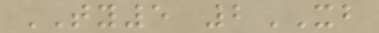TY5 2XB
